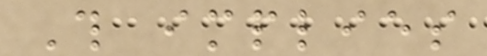This implies
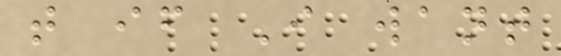that if I want
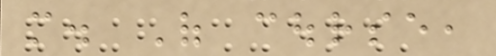more. Of course,
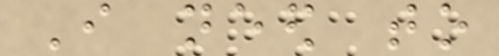I need to
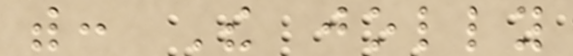with: The jolly
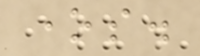ones.
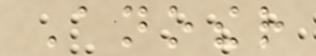Another
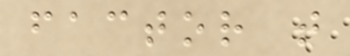factor that
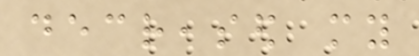decreased my
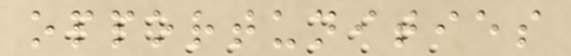opportunities
